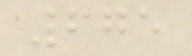675
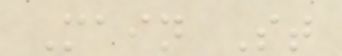Main St
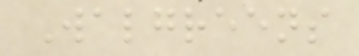Walgreens
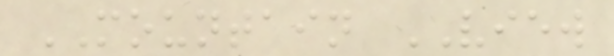MOUNTAIN VIEW
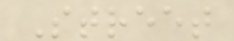Street
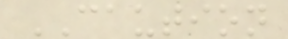CAUTION
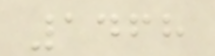1468
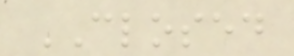CLOSED
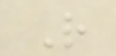R
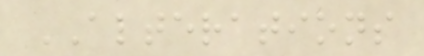ALTERATIONS
